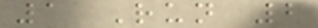1 Run 2
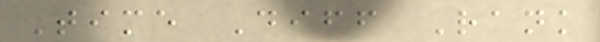Time Diff Rank
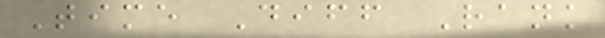Time Diff Rank
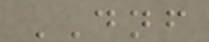DNF
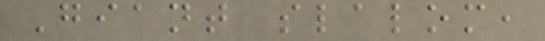Giant slalom,
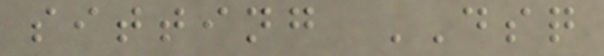sitting DSQ
